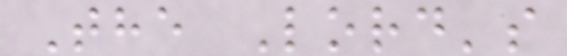The Lord's
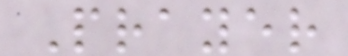Prayer
